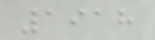1918
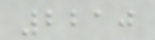2210
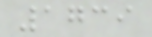1739
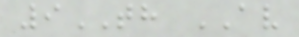9TH AV
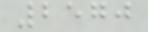2570
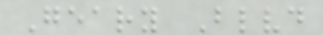Geary Blvd
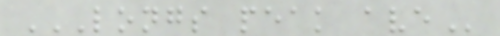LONGS PEAK AVE
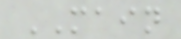MAIN
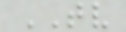TV
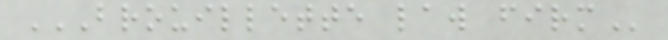BROUILLETTE LAW FIRM
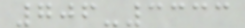706-3333
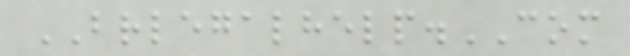BRLEGALHELP.COM
